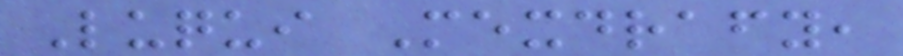Luqui Mexdrafy,
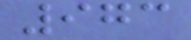973
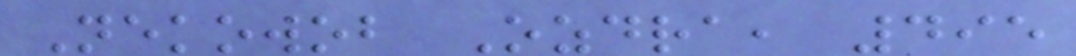Nekowob Ozdra, 495
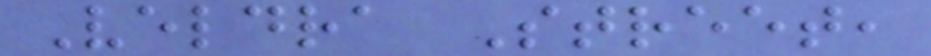Veldra Street,
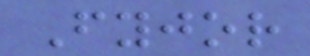Fyjor
